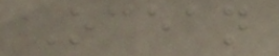Ocean
